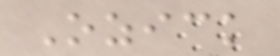Ozick
